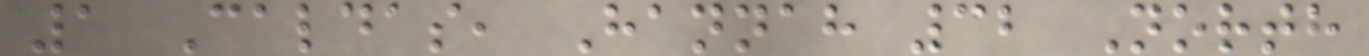1 Caldas, Hannah 32 North
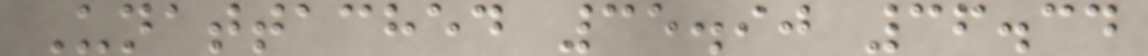Unattached 35.90 36.34
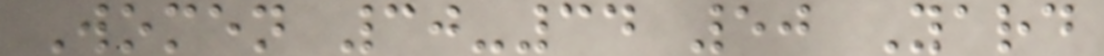Women 30-34 50 Yard
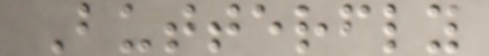Butterfly
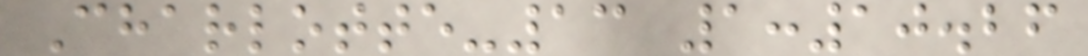Charlotte-13 1:10.26
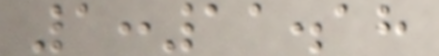1:11.18
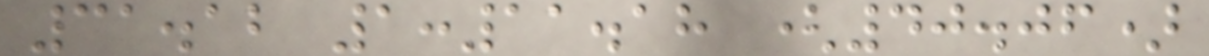31.12 1:11.18 (40.06)
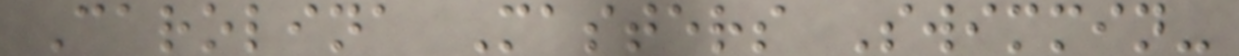Carolina Masters Swimmin-
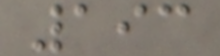193
